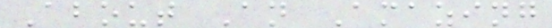About An Amazing
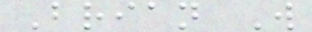Brian W
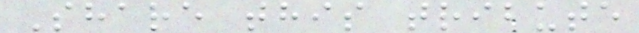Share this tribute
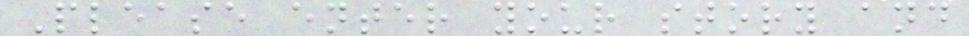Please enter your story and
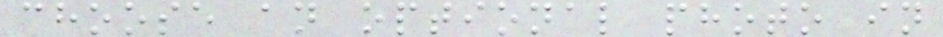choose an optional photo in
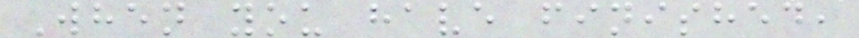When you have finished,
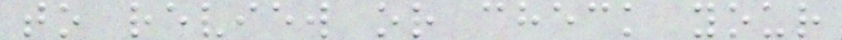to review or check your
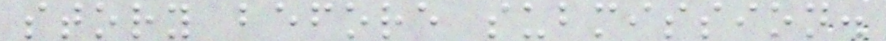story before submission.
